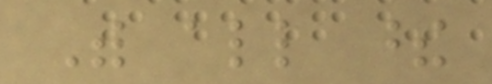With all these
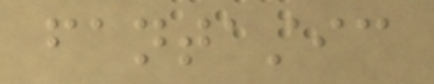fantastic
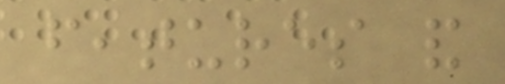features and
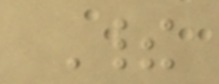Their
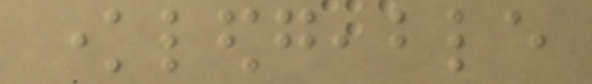knowledgeable
